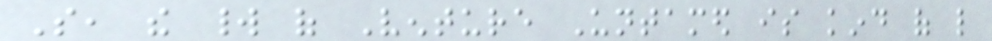So, the world of Venture Untamed is kind of like
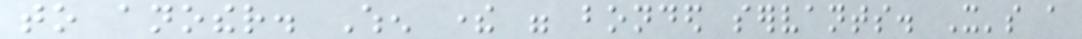to another. When there were bonded servants. It's a
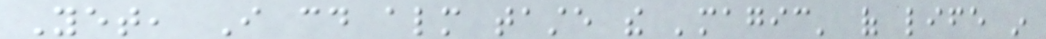Yet, I could almost taste the 'magic' of life in
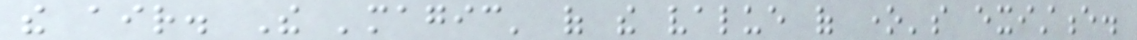the air. The 'magic' of the value of one's existence.
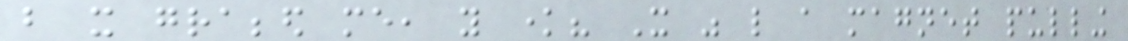but it grabbed me, you know? It was like a magnet pulling
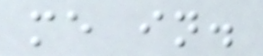me in.
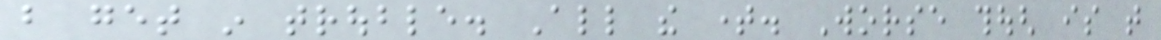but get in trouble. All the time. Worse though is that
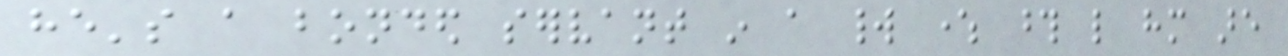he's a bonded servant in a world where those like him are
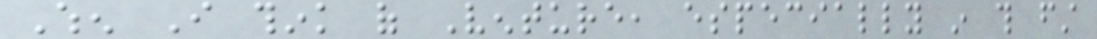When I think of Venture, especially in this first
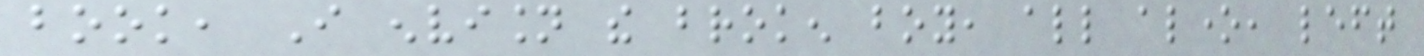book, I envision the broken boy, all alone, left
